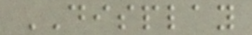DISPLAY
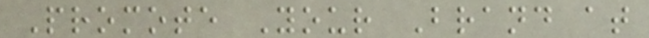Promote Your Brand at
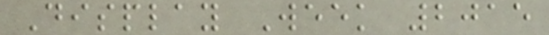Display Week 2015
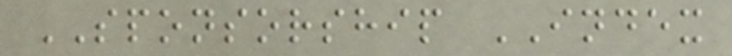SPONSORSHIP INDEX
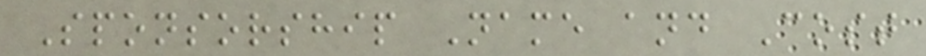Sponsorship Name and Cost
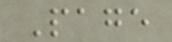Page
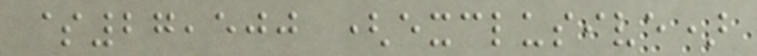$27,500 (exclusive)
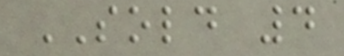SOLD 4
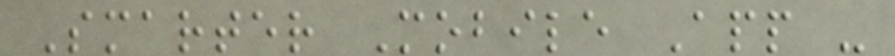Smarter Mobile App -
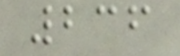236
